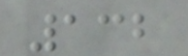132
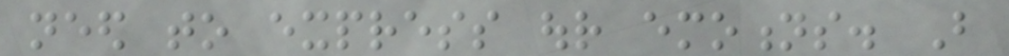need to express our emotions. But
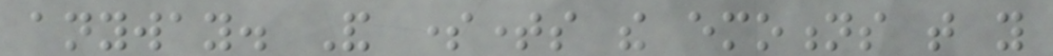anyway. And sometimes the emotions that you
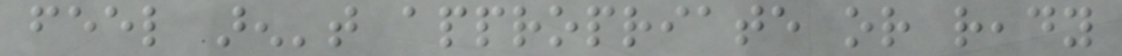feel aren't appropriate or ready
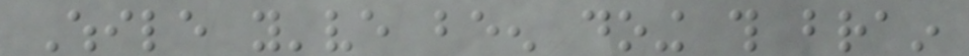While you've been doing this brain
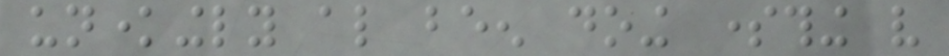unknowingly also been doing something very
